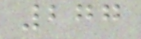277
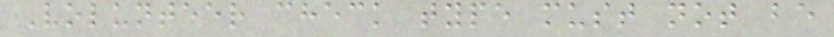Volunteer check type must not be
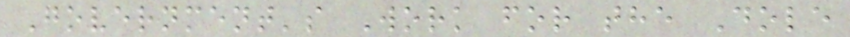Government's Work for the Dole
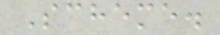Scheme.
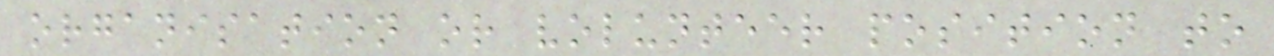organisation or volunteer position to
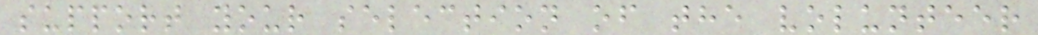support your selection of the volunteer
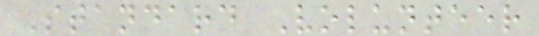Standard Volunteer
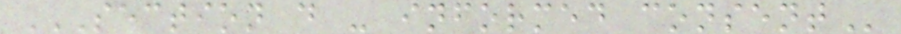SECTION D - INFORMED CONSENT
